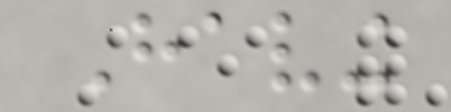Having
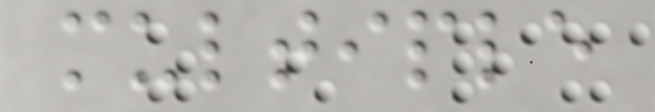multiple
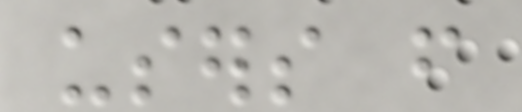users from
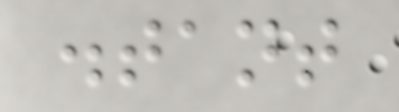distant
